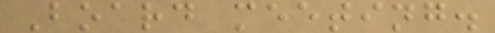Board meeting.
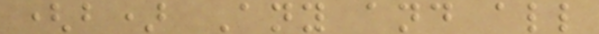(b) Any and all
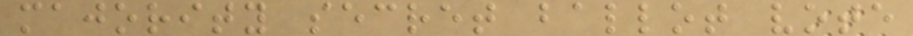majority secret ballot vote
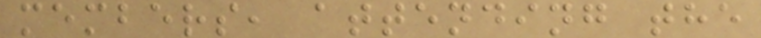members, attending the
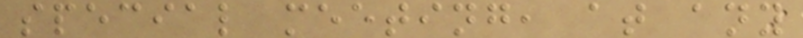special meeting, at any
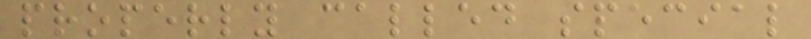properly called special
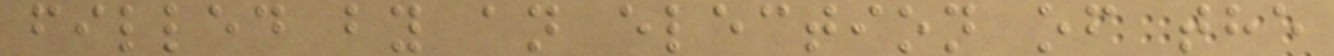filled by an election of the
